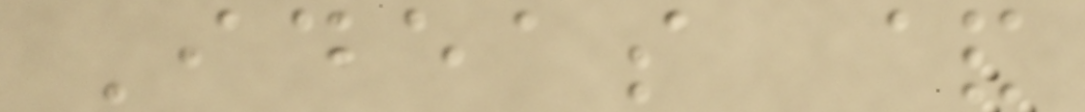Ideas &
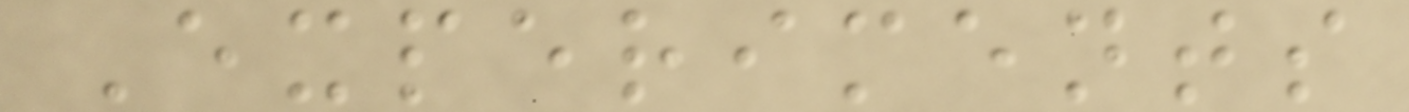Experiments
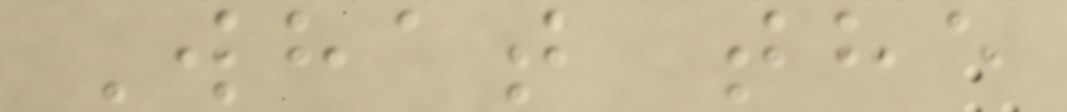What the
